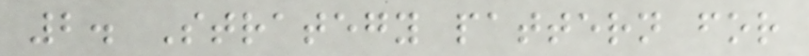2. Strategy pattern for
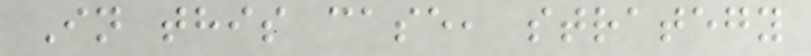In this case, strategy
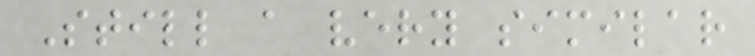Still a very similar
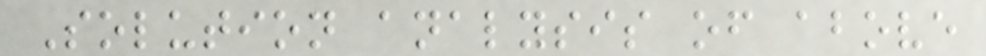Solution analysis of above
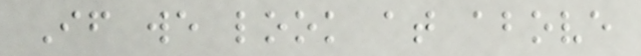If we look at above
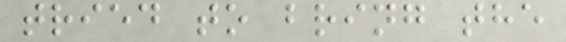tried to bring the
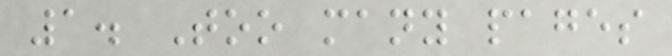1. Too many pages
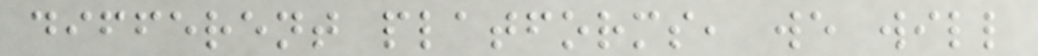different platforms, we will
